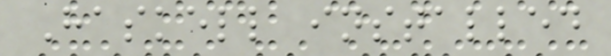Haskell installed
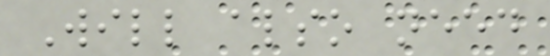Will also need
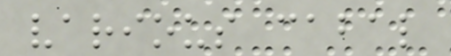various cabal
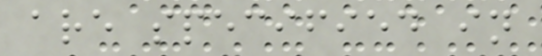are specified in
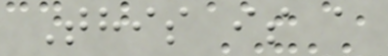This is a
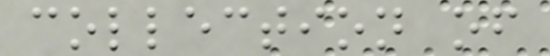collection of
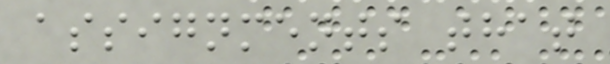assignments that
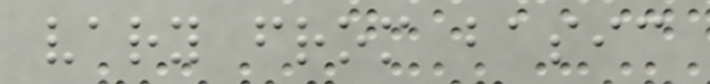vary from basic
